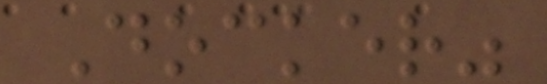Docker"
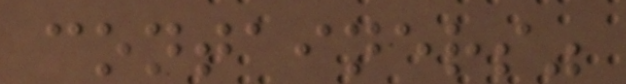containers"
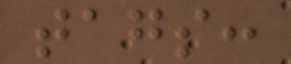tags:
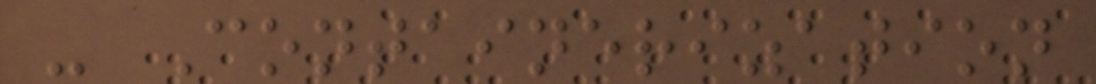- Containerization
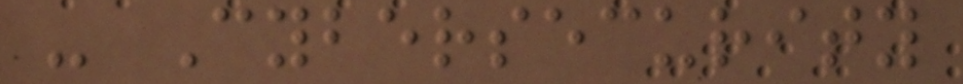- Cybersecurity
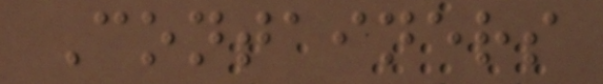Containers
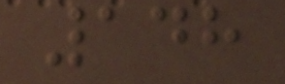148
